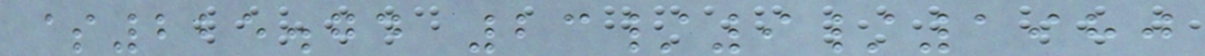$225.74 23/9/1980
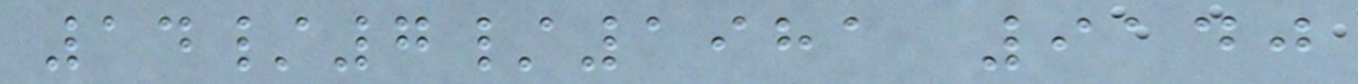14/7/1981 9140
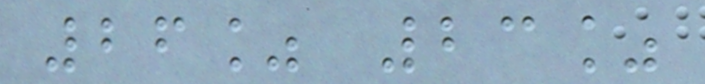26% 23%
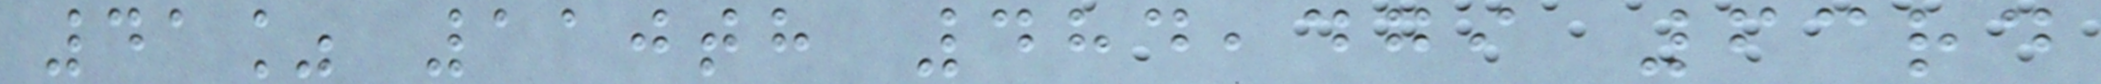41% 110th 484,479 63rd
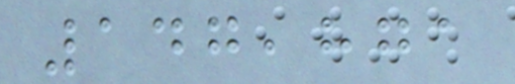147,871
